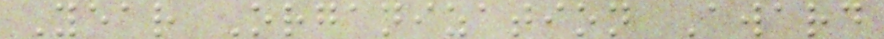Year Organization Award
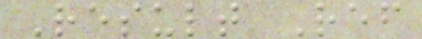Result Ref
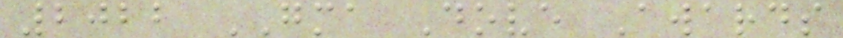2022 GMA Dove Awards
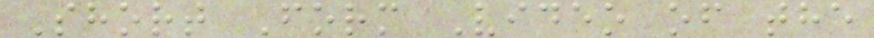Short Form Video of the
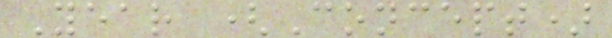Year (Concept)
